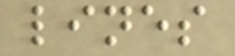lines
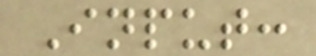Input:
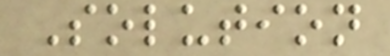Solution
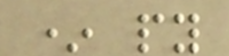* py
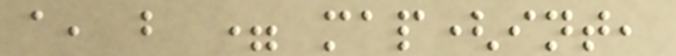a, b = map(int,
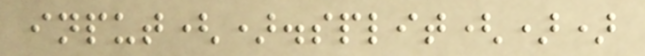input().split())
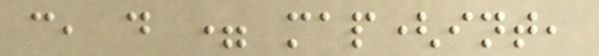c, d = map(int,
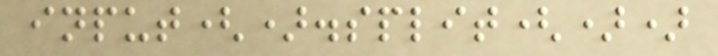input().split())
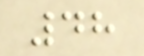48
